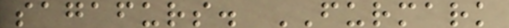sagafurs. FURMARK
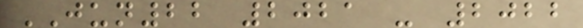JUN22 2021 - 2022
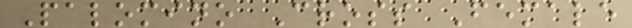Palomino Cross Female
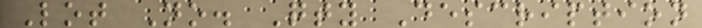Lot No. Qty Description
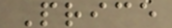Price
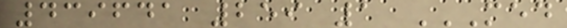439641 259 1 MED
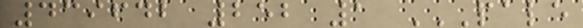439642 252 1 PALE
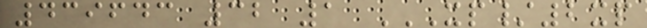439643 32 1 XP/2XP
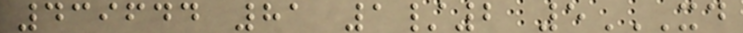439644 81 1/2 5XD
